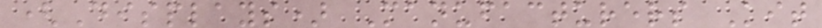(Displays) Manufacturers Kit
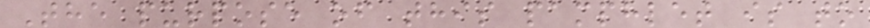The purpose of this pamphlet is to
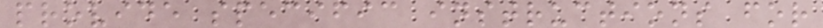provide specific instructions for
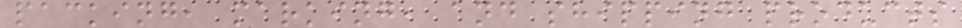packing, marking, and shipping products
